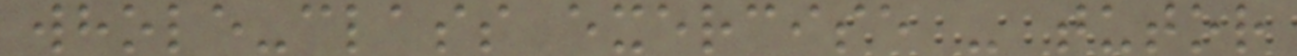whole-class exercise - tutor
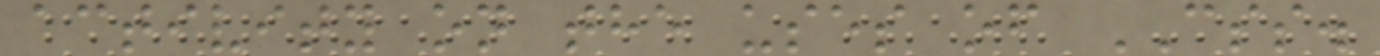activity on the uses of CSS.
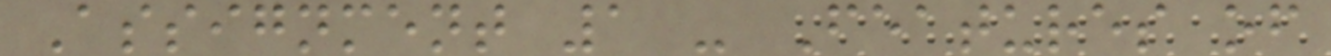Assignment 1 - Features of
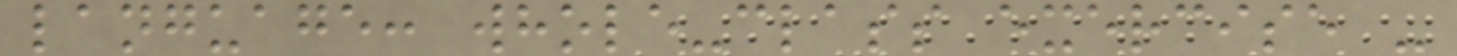language: whole-class exercise -
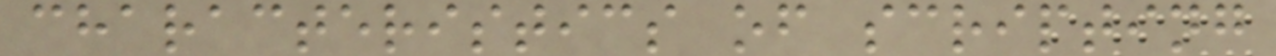characteristics of scripting
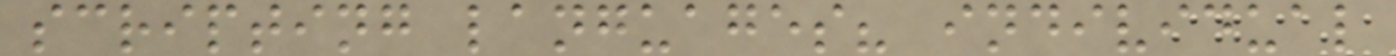scripting languages? individual
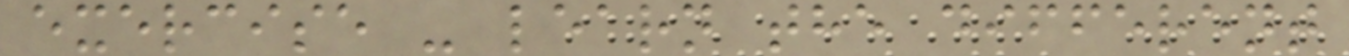exercise - learn the different
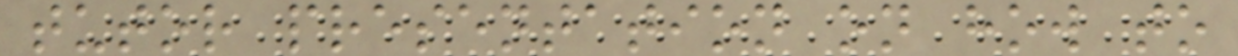tutor presentation on how to
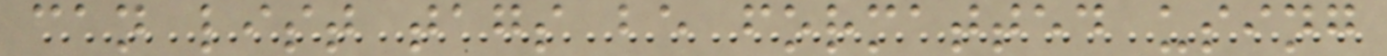can list tags be formatted using
